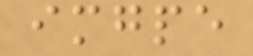imgpe
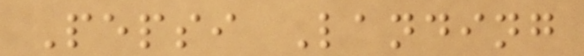Pepsi Landing
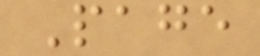Page
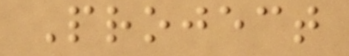Project
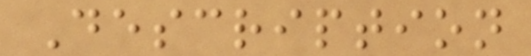Description
